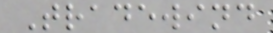Tradewind
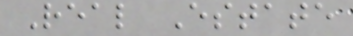Real Estate
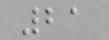21
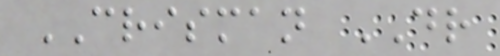CRISMAN DR
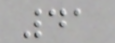41
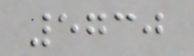5730
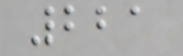221
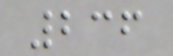236
